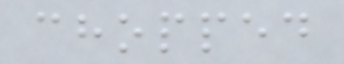chopped
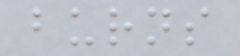burns
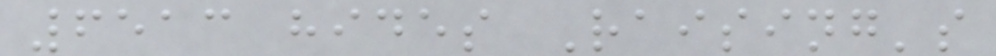6513 hides Raising's
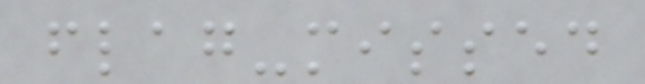flag-missed
